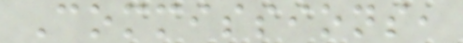Commissions,
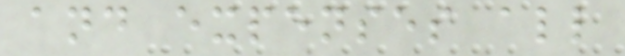and expenses all
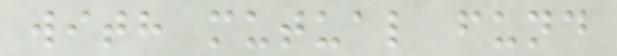with mutual fund
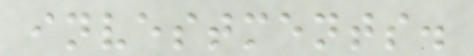investments.
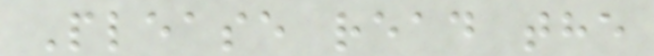Please read the
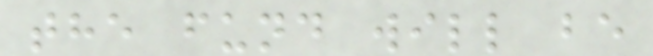the fund will be
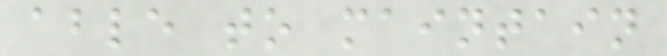able to maintain
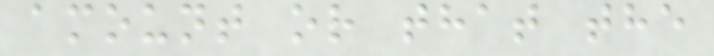amount or that the
